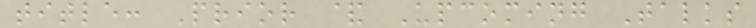title: Prior & Upcoming Talks
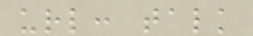url: talk
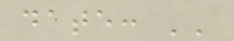date: ''
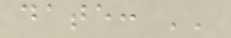date: ''
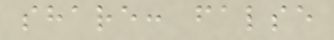share: false
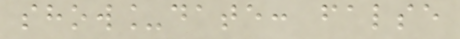show_date: false
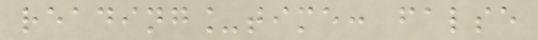reading_time: false
